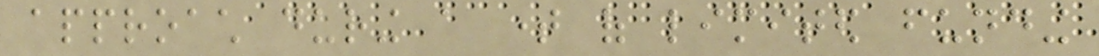approach during a time of limited funding
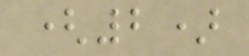(2)
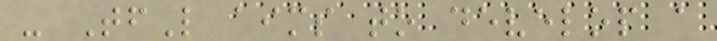- TfL aims to develop a
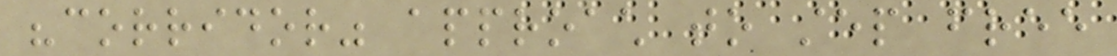"corridor" approach to step free
